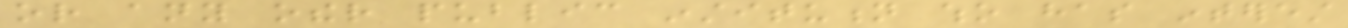or any other public institution who has interest
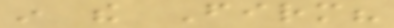in the Firm?
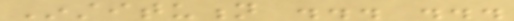Institution ... ...
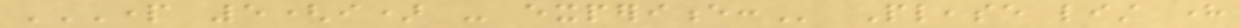PART 5(I) - EXPERIENCE: Please list here
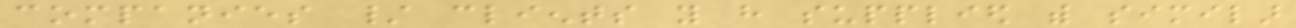companies / clients you have supplied with similar
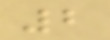2
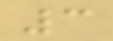3
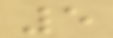5
